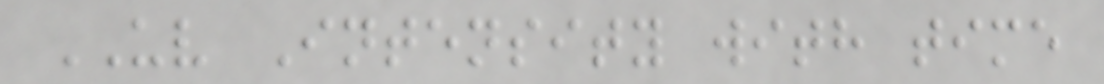UV Intensity with time
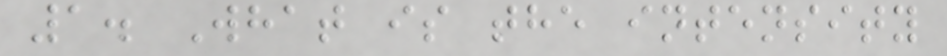1. What is the intensity
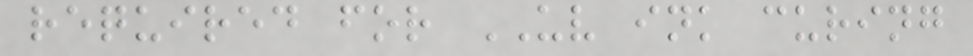required for UV ink curing
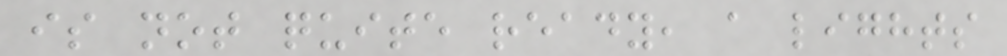is not quite ready, a lights
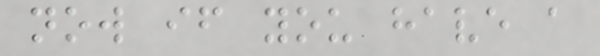now if you have a
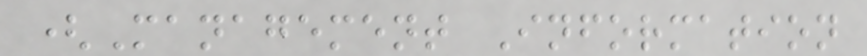(Management Information
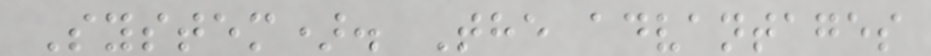System). The advantages
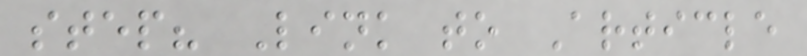step? Link to Article
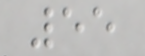55
